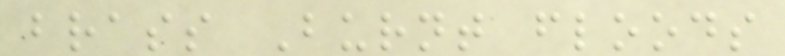brass Burnt floods
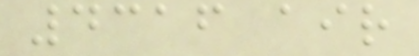4316 air
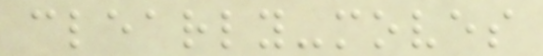clearly-moves
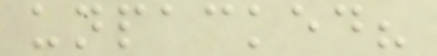unpacked?
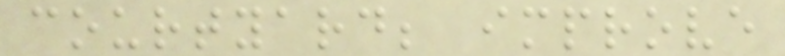courtyard; improve
